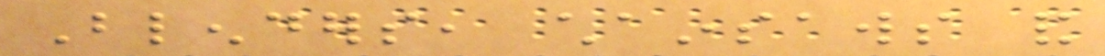Blenders, chainsaws and
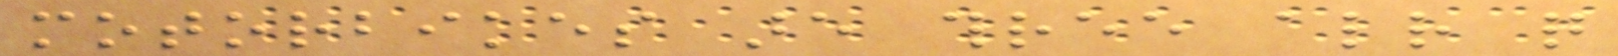motorbikes are three already quite
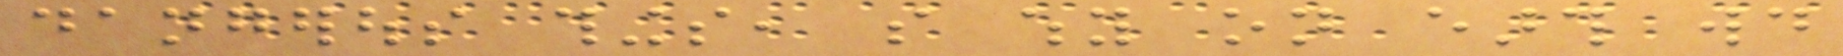dangerous things, so why on earth would
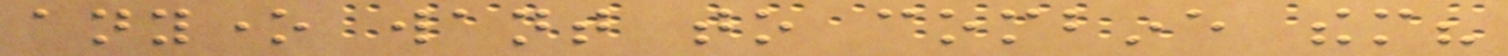anyone want to combine them?
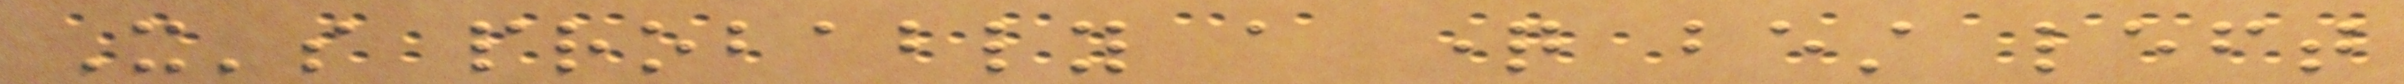It's probably a question best left
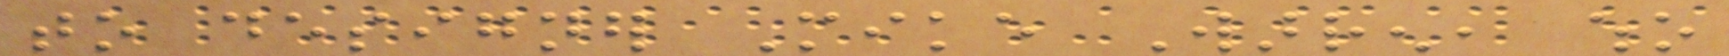to designer Mike Warren, who
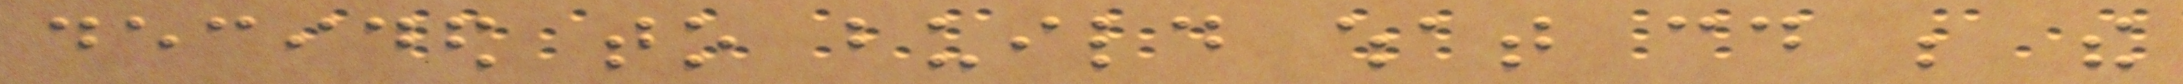decided to build what could be the
